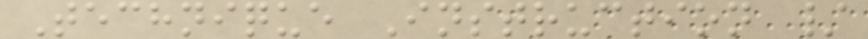Technique Instruction /
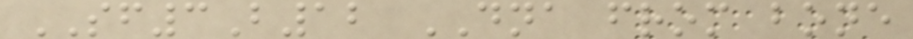SF3B12 DNA from bone
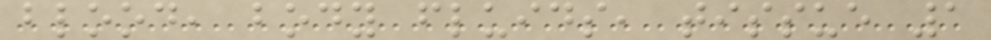blood, body fluids, tissue 1
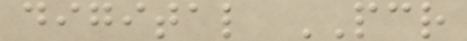digital PCR
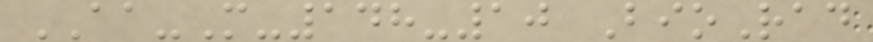AA-M-148-10 BioRad
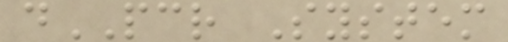dPCR System
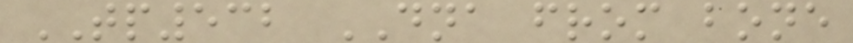TP532 DNA from bone
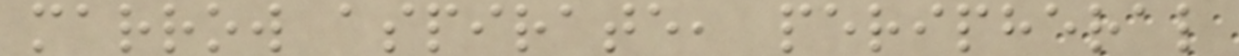marrow aspirate, peripheral
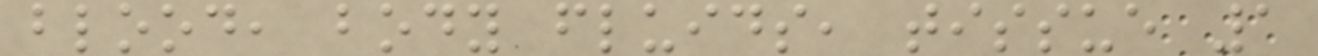blood, body fluids, tissue 1
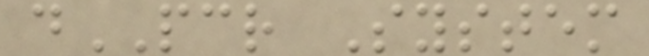dPCR System
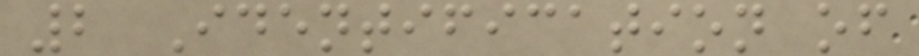2 Identification of
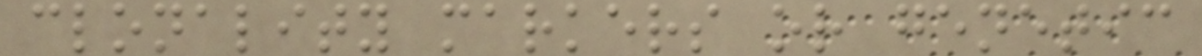clonality markers or genetic
